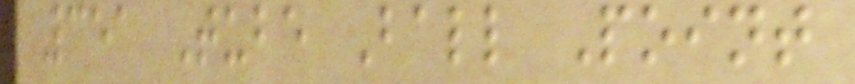351 Tube Ball Point
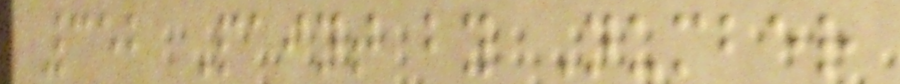352 Paint by Number
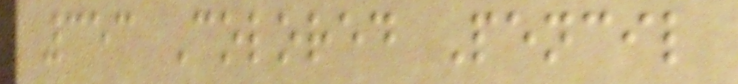353 Colored Pencil
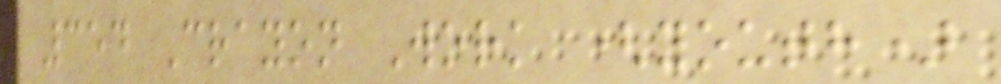354 Crayon Work (youth)
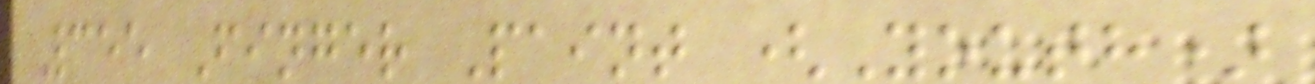355 Finger Paint (Youth)
